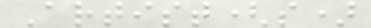Artist(s)
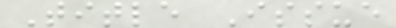Title Issue
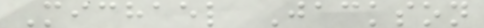Michael Jackson
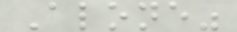Alone"
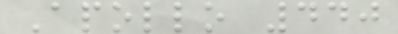Apollo 440
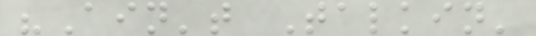"Ain't Talkin'
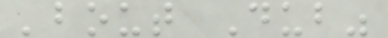'bout Dub"
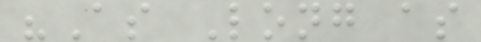"As Long as
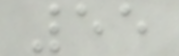55
